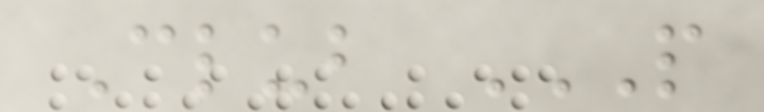Club P
